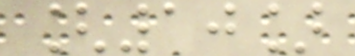[10]
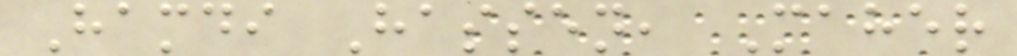Hamdi Hassen, Maher
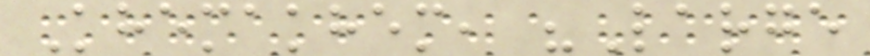Khemakhem, "Large
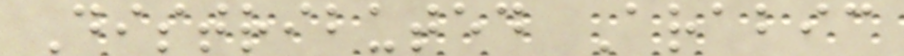Distributed Arabic
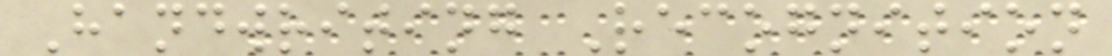Handwriting Recognition
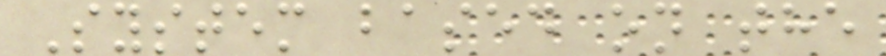System based on the
